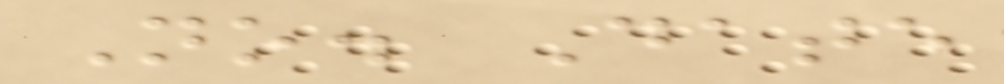No. Date
